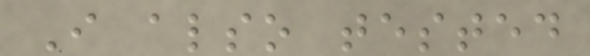I also tested
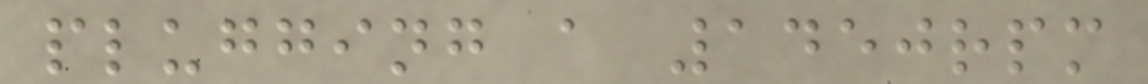plugging a 1450rpm
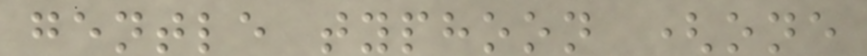gentle typhoon (one
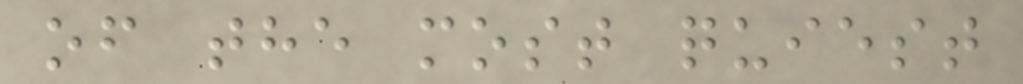of the most quiest
